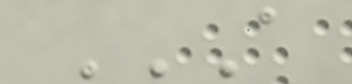A
